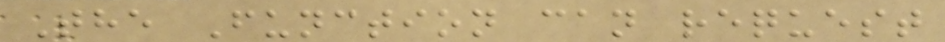The Function can request
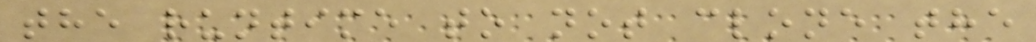the runtime to not clone the
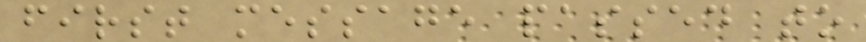first message passed to
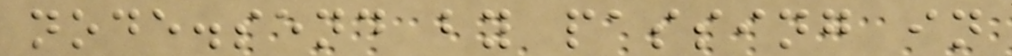node.send by passing in
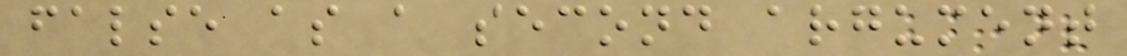false as a second argument
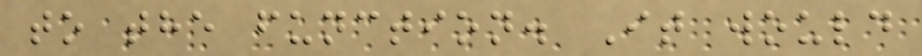to the function. It would
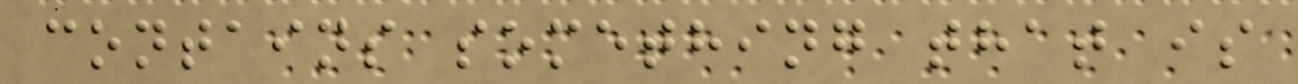contains something that is
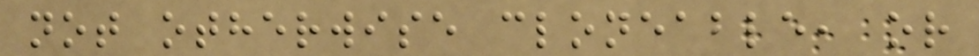not otherwise cloneable, or
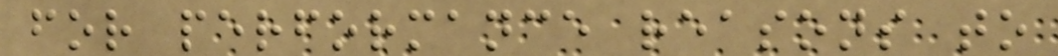for performance reasons to
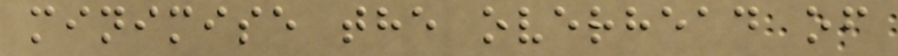minimise the overhead of
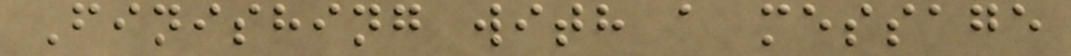Finishing with a message
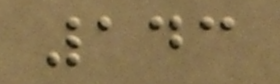143
